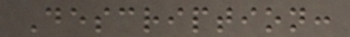Description:
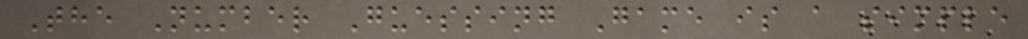The Number Guessing Game is a simple
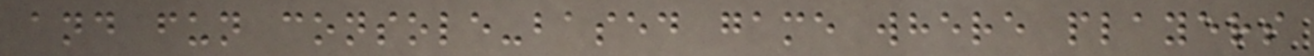and fun console-based game where players
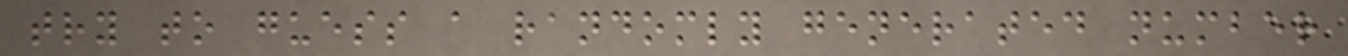try to guess a randomly generated number
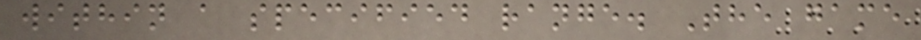within a specified range. The game
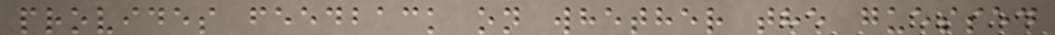provides feedback on whether the guessed
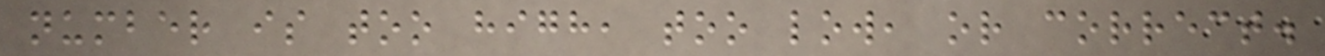number is too high, too low, or correct.
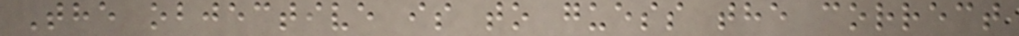The objective is to guess the correct
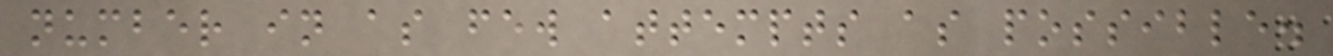number in as few attempts as possible.
